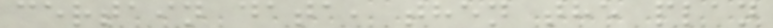certain data, then the plan
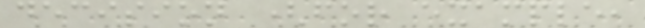decision (for example,
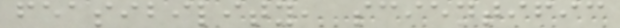feasibility, scientific
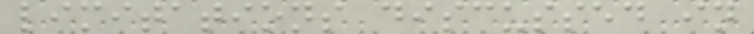limitations discussed in
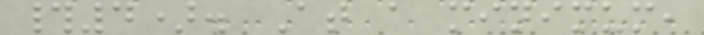#4). At a minimum,
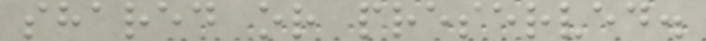shared or preserved.
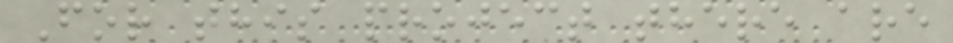For this project there are
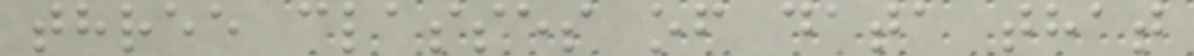three classes of data that
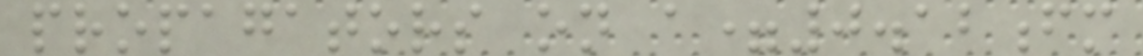propagators on a=0.12fm
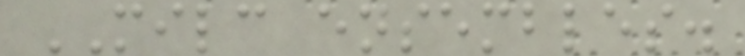MILC ensembles.
